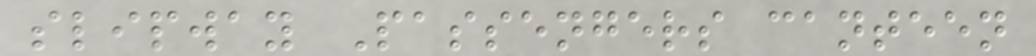slipway Passengers canteen
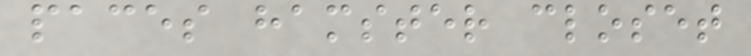paces hamster closet
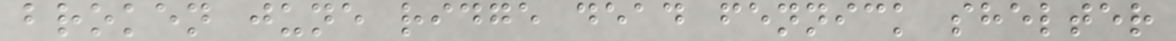broken june ridge dead fennick shelter
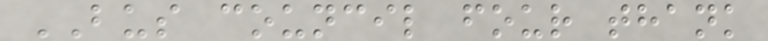BUS council four thank
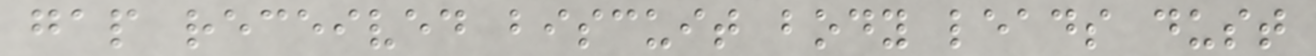gap received biscuit body leads dust
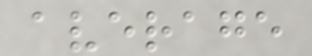average
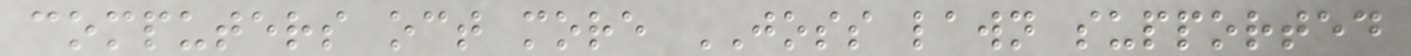computers oct more JOSS lawn supported
